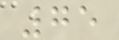75
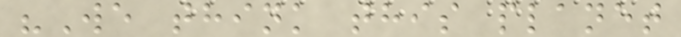"We think this planet
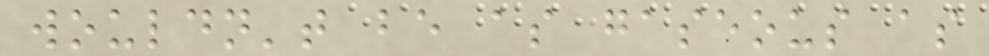wouldn't be as gaseous as
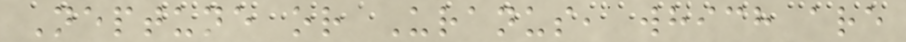Neptune or Uranus, which are
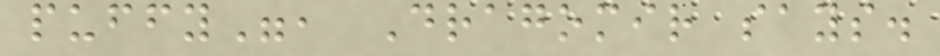puffy", Dragomir says.
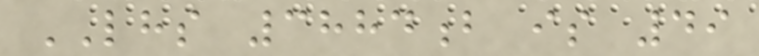LHS 3884b is 49
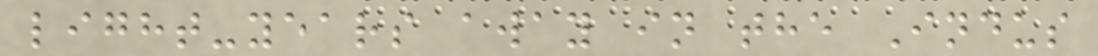light-years away in the Indus
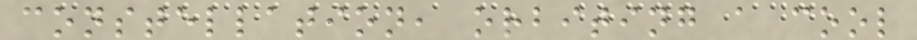constellation, orbiting a cool
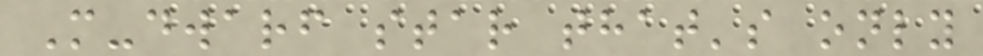M-dwarf star that's only
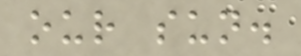our sun.
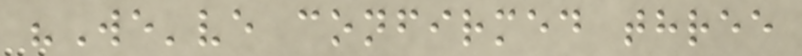"We've confirmed three
